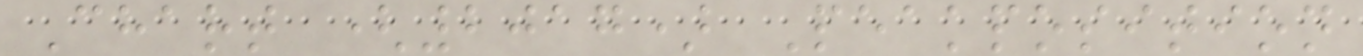Chart (2017) Peakposition
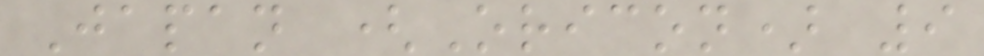Japan (Oricon) 9
